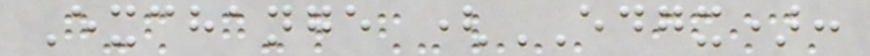Exchange (EDGX):
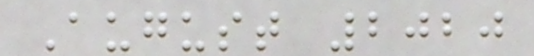August 2020
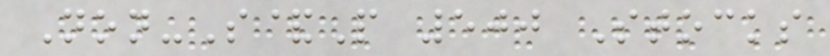Non-S&P 500 Stocks
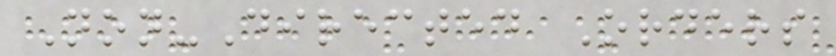Non-Directed Orders
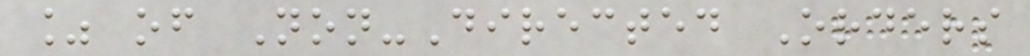% of Non-Directed Orders
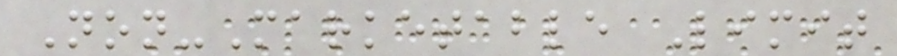Non-Marketable Limit
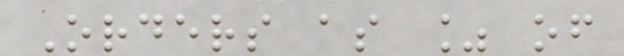Orders as % of
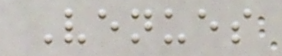Venues
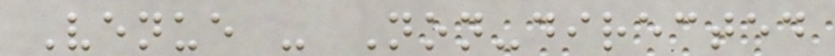Venue - Non-directed
